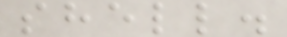shell.
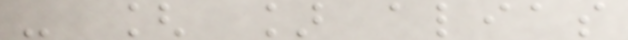- [ ] alias
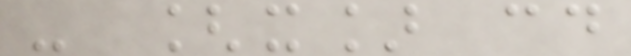- [x] cd
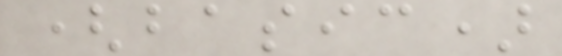(basic)
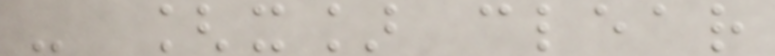- [x] clear
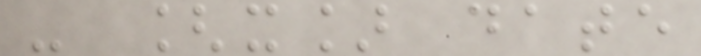- [x] date
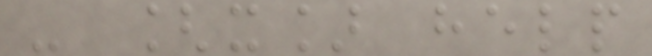- [x] help
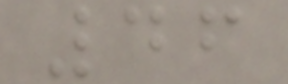46
